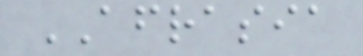AFRASIA
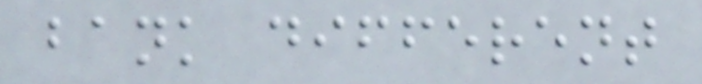bank different
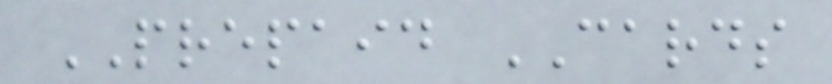PREPAID CARDS
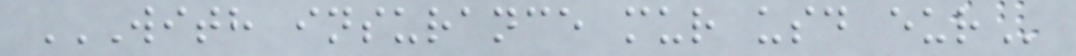WITH INSURANCE MUR USD EUR
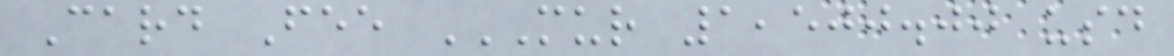Card Fee MUR 1,500.00 USD
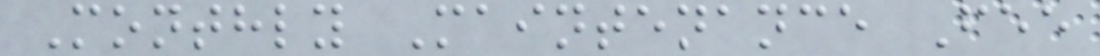Monthly Maintenance Fee
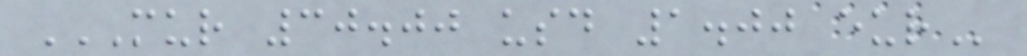MUR 30.00 USD 1.00 EUR
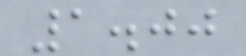1.00
